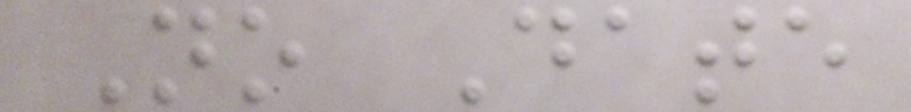No Date
